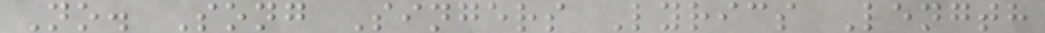No. Song Singers Lyrics Length
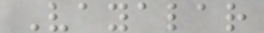Vayalar
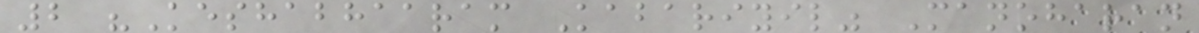2 "Keshabhaaram Kabariyil" Manoharan
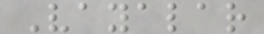Vayalar
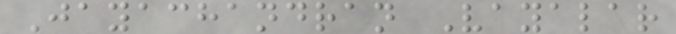Jayachandran Vayalar
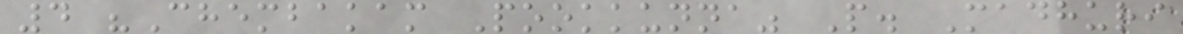4 "Chembakam Pookkunna" P. Madhuri
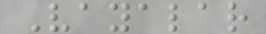Vayalar
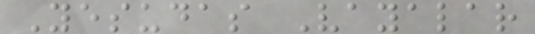Yesudas Vayalar
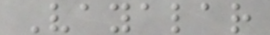Vayalar
